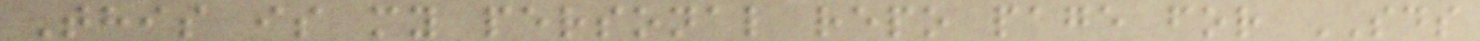This is my personal repo page for SDS
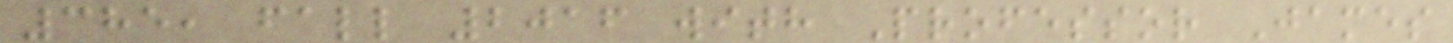385, fall 2016 with Professor James
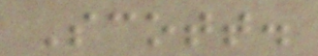Scott.
